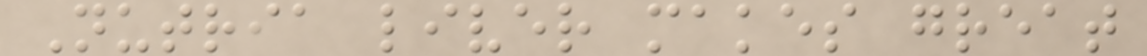Nutria liver makes great
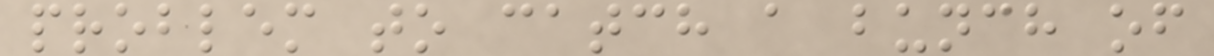problem to catch a bunch of
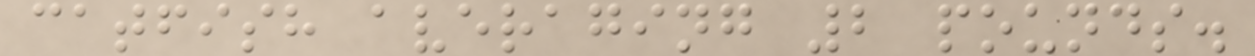catfish averaging 2 pounds.
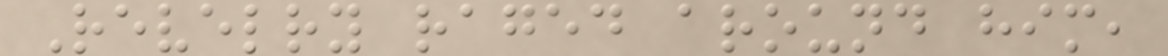Revelry raged around him,
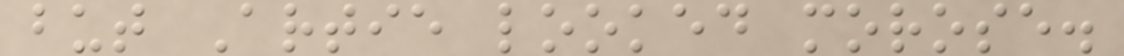but Artie looked morose.
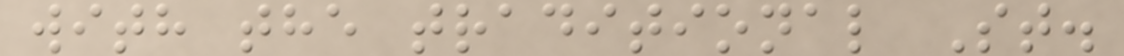with the traditional St.
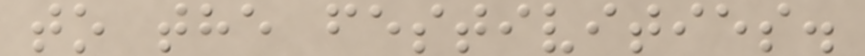to the festivities.
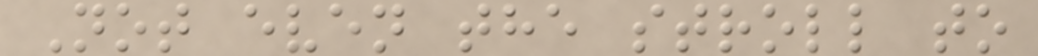Not even the stroll to
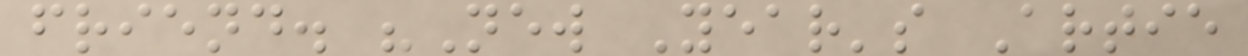friend. "New Year's Artie
